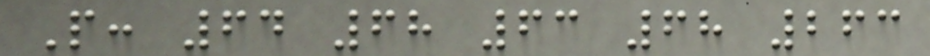P: 64 68 63 68 263
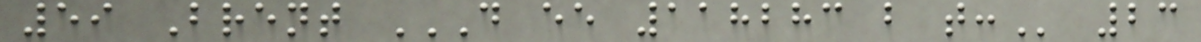59 Brent D EE 118283 B T: 23
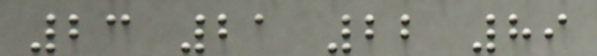23 21 22 89
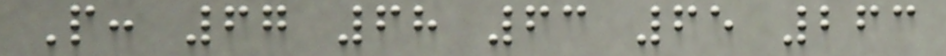P: 67 68 63 65 263
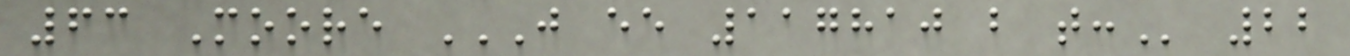63 Moore J EE 117810 B T: 22
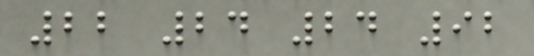22 24 24 92
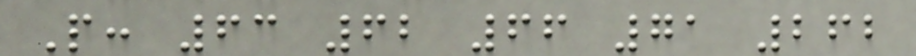P: 63 62 66 71 262
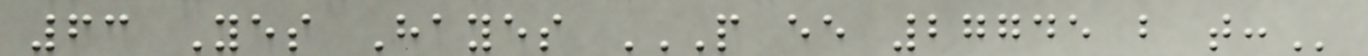63 Yes Hayes P EE 27745 B T:
